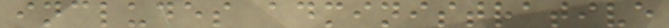includes administrative
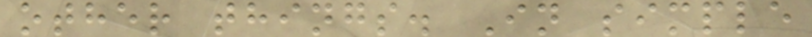other things. In simple
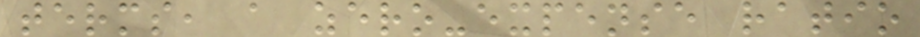terms, a zero-expense ratio
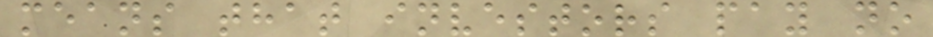means that investors pay no
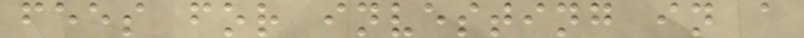fees for investing in a
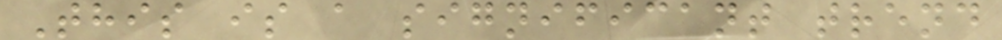This is a significant trend
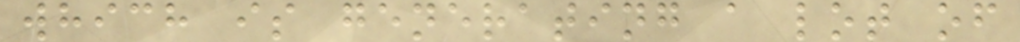which is generating a lot of
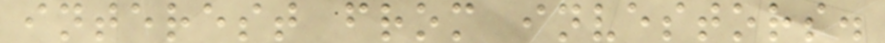interest from investors.
